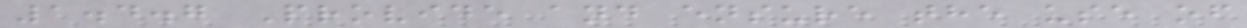1.4.7 Provide and ensure the use of
